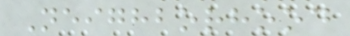Neighborhood
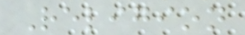Religion
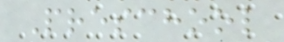Preschool
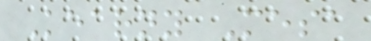Kearny Mesa
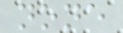none
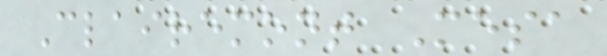Clairemont Mesa
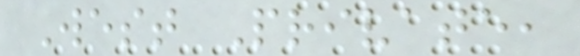West Private,
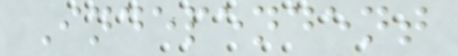Independent
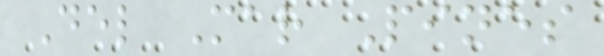Del Mar Pines
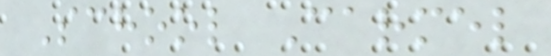School Carmel
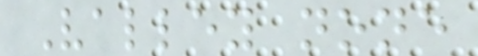Valley none
